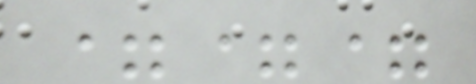===
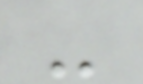-
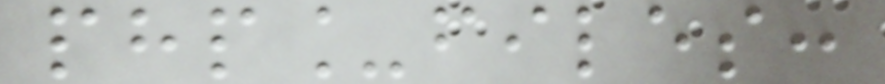php_files:
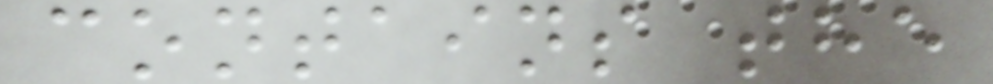contains the
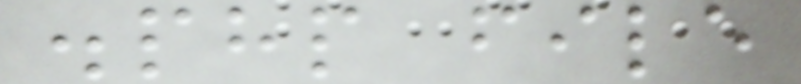.php file
